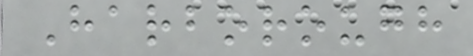Harborough
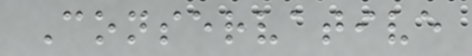Conservative
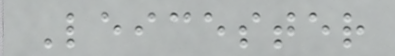Leicester
